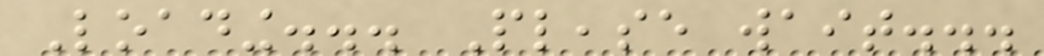Loading... Please wait...
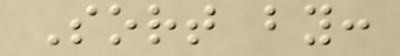Sort by:
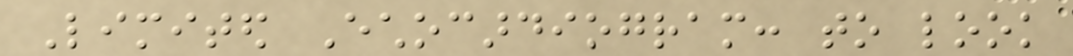Limited Echocardiogram: to look
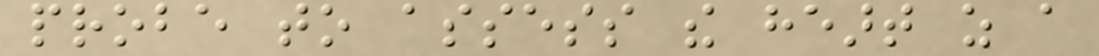probe to assess the heart as a
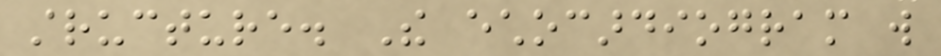structure. The echocardiogram will
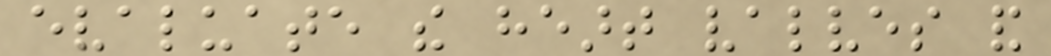evaluate the heart valves and
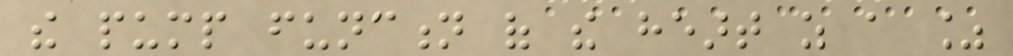the pump function of the heart as a %
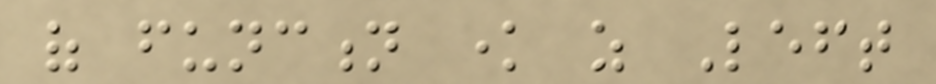of function know as Left
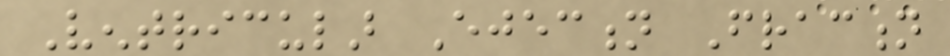Ventricular Ejection Fraction
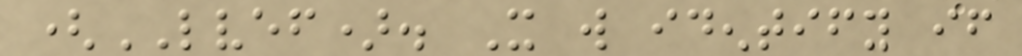(LVEF). It will identify if
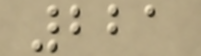221
